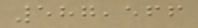587,566
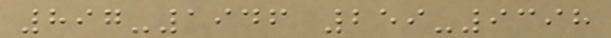897-1946 259-9398
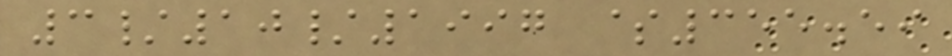3/10/1997 $355.59
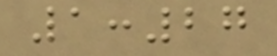1:27
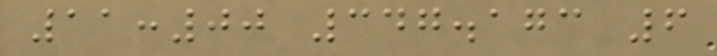11:00 347.173 6
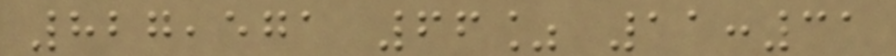827,571 66% 11:31
